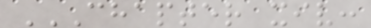CHAPTER XIV:
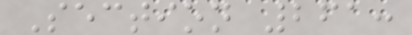Section 261:
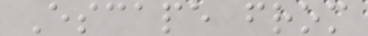Escape from
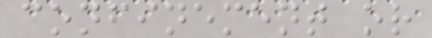confinement or
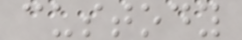custody
